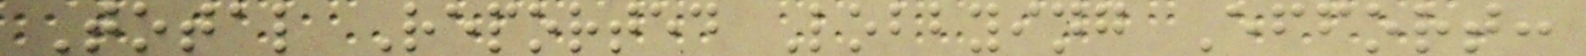Total Reported Lobbying Effort:
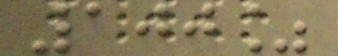100%
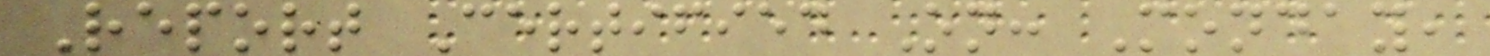Report Certified On: Monday,
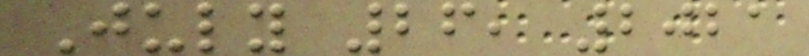July 26, 2021
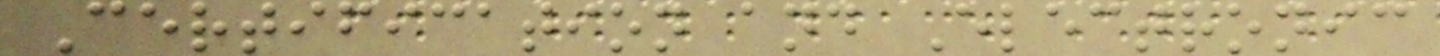Certification and Electronic
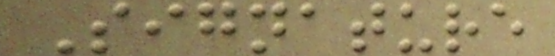Signature
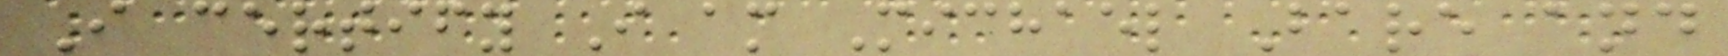I certify I am Michael Bare and
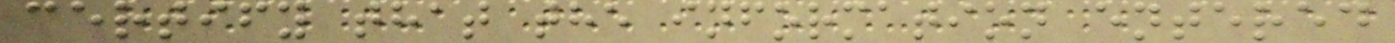certify that the information entered
